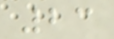23
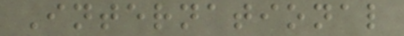International
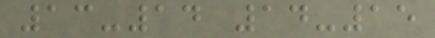13-14 14-15
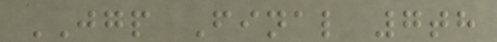JGP Final 7th
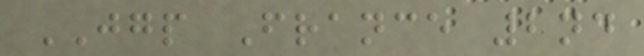JGP France 2nd
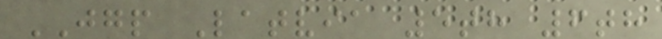JGP Latvia 5th 6th
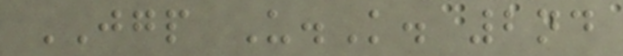JGP U.K. 2nd
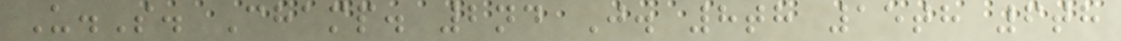U.S. Champ. 2nd J. 8th 15th 6th
